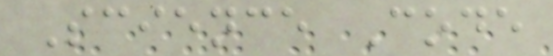Science Code
